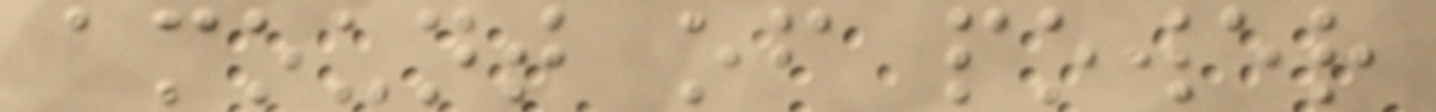amount of power
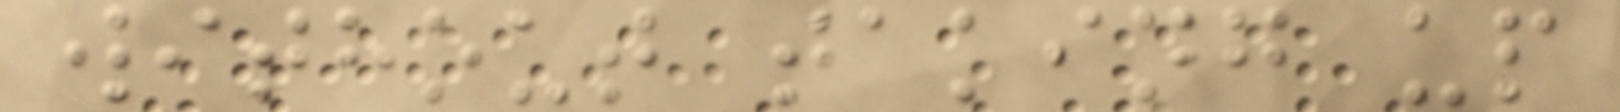without taking up
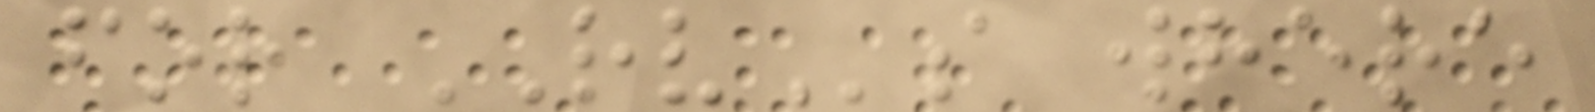for RVs where
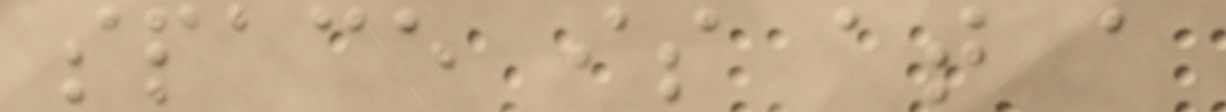space is at a
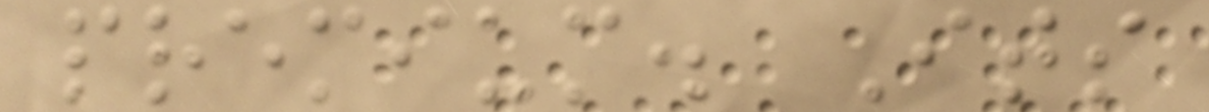premium. Its
